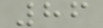86
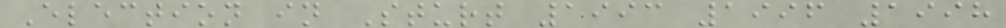Election in Sturt 1993 1996 1998
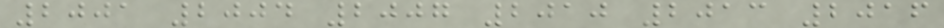2001 2004 2007 2010 2013 2016
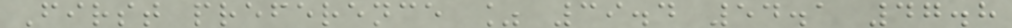First preference % 39.4 54.1 47.8
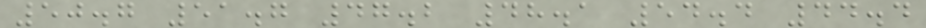50.7 51.7 47.2 48.1 54.4 44.4
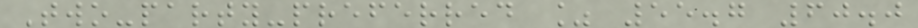Two-party-preferred % 55.7 60.0
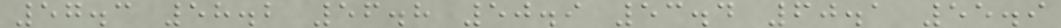57.3 58.2 56.8 50.9 53.4 60.1 55.9
